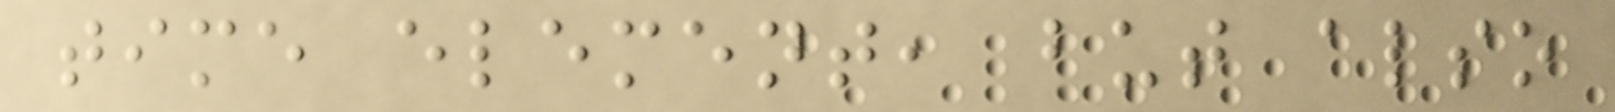time element, but also
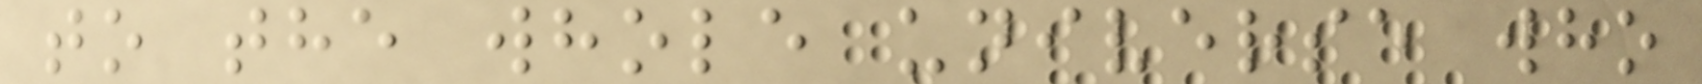to the whole universe who
